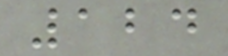124
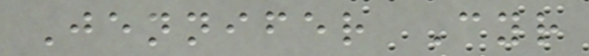Jennifer Cyr
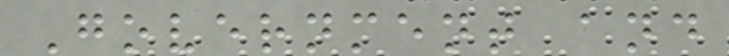Government and
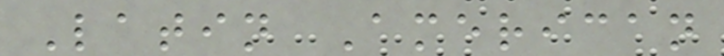Latin American
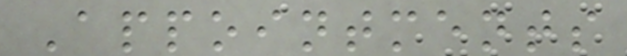Appointments
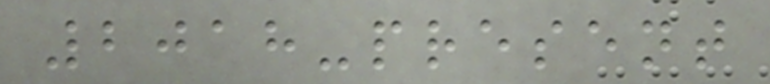2018-present
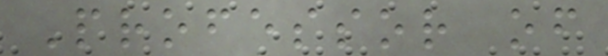Professor of
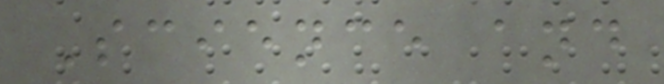Science and
